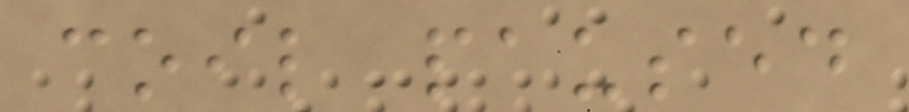coil paused
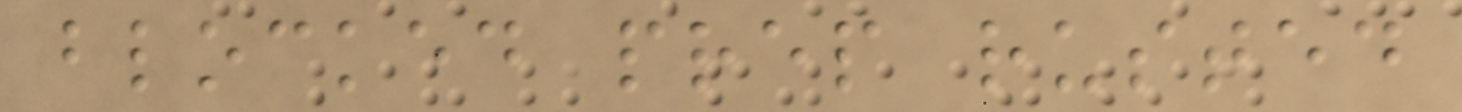blocked prep rusted
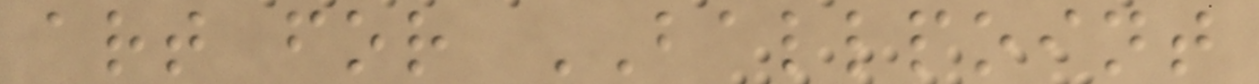art for BALLPOINT
